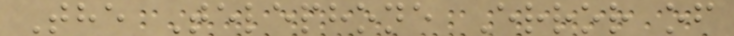The Telephone Error of
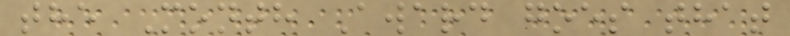the Month Award goes that
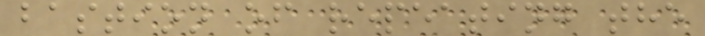bastion of repeating the
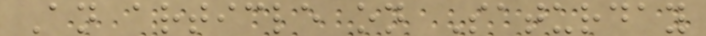An article on Saturday
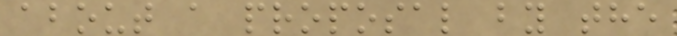about a proposal by the
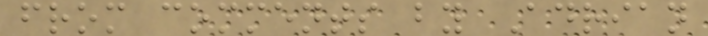from comments by Adrian
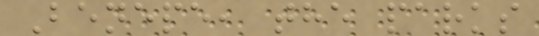Benepe, the parks
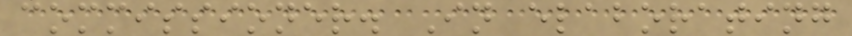commissioner. In elaborating
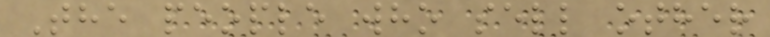The people who sell other
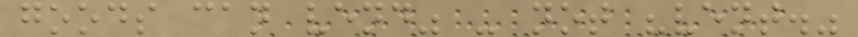goods can vend" - not "vent."
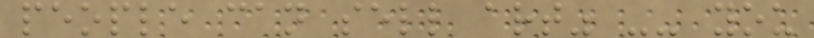people can sell art" -- you
